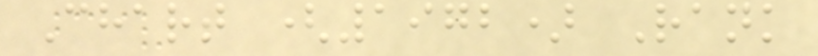Chart (1972) Rank
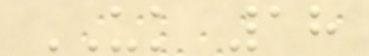UK 18
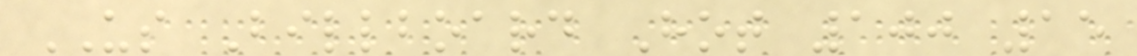US Billboard Hot 100 15
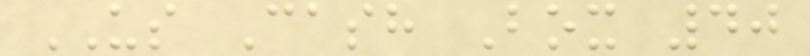US Cash Box 40
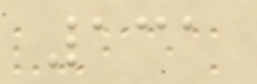131
